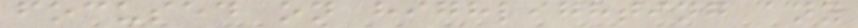focused on highlighting any
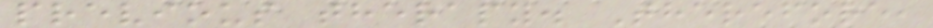previous therapy. Therefore,
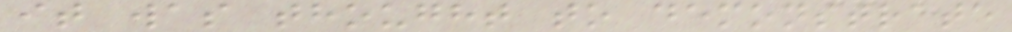it was thought to demonstrate
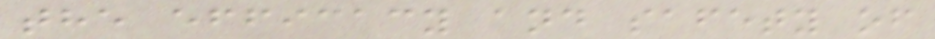the efficacy and safety of
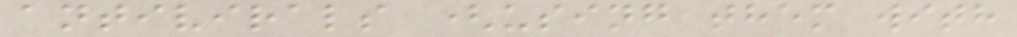antivirals (using them with
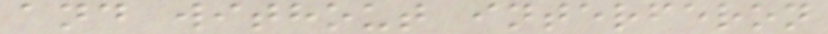and without interferon
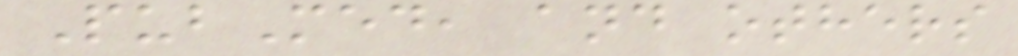PubMed, and others
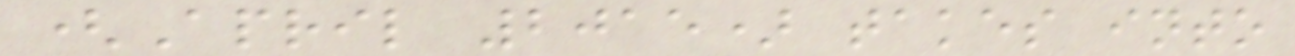(April 2015) takes into
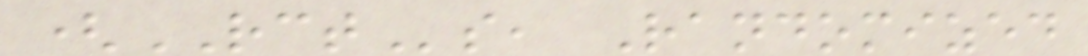(RCTs, Randomized
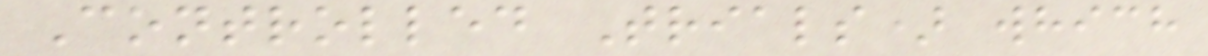Controlled Trials) which
